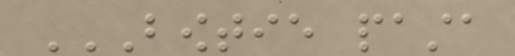BOWTIE PASTA
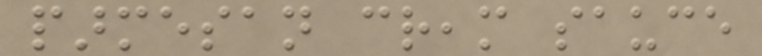parmesan cream sauce
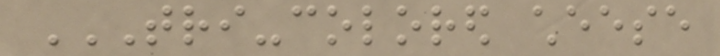TRI-COLORED CHEESE
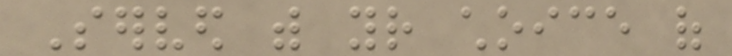Served with your choice of
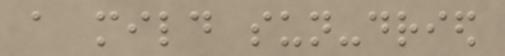a mild sun-dried
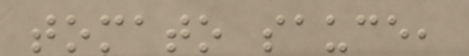tomato sauce,
